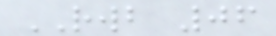RWB 06
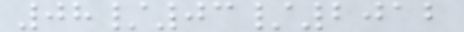08/03/2012
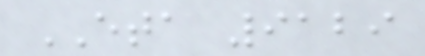ETA 9129
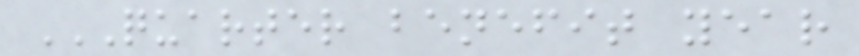QUARTER BENEFIT YEAR
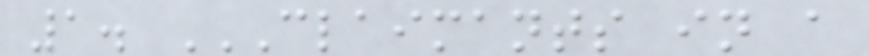1. CLAIMANTS IN A
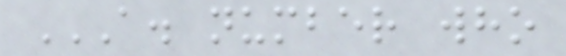A. NUMBER WHO
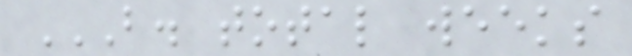B. TOTAL WEEKS
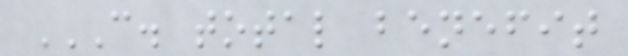C. TOTAL BENEFIT
